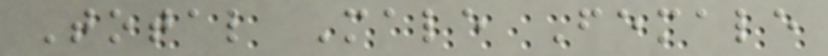Total Male Female
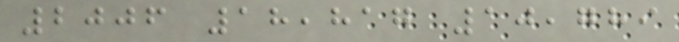2006 18,817 10,789
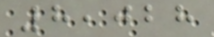8,028
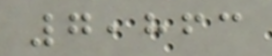7,863
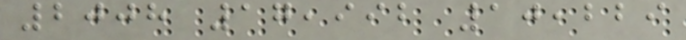2008 17,992 10,229
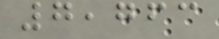7,763
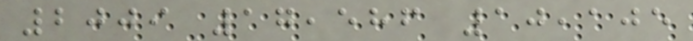2009 17,586 10,105
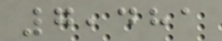7,481
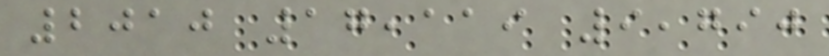2010 17,119 9,790
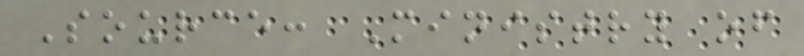Source: Ministry of
